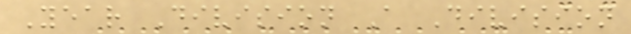Year Division A Division
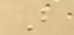B
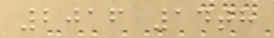2016 14th
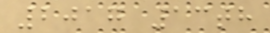2017 13th
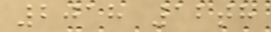2018 12th
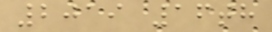2019 16th
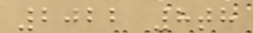2022 8th
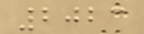2023
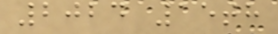2024 15th
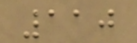110
